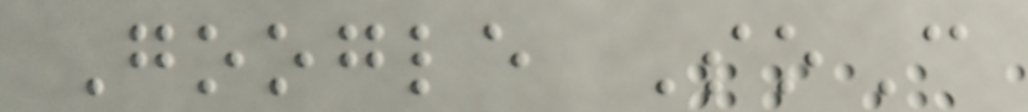Google SoC
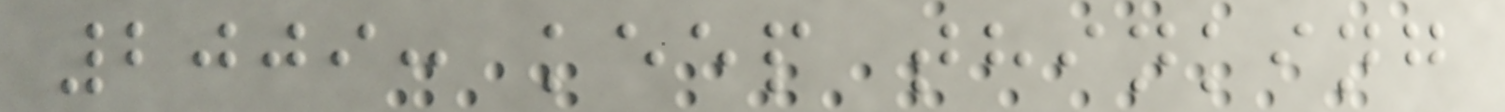2009: keep thinking
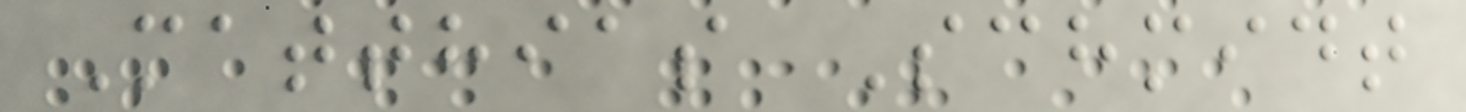Matthias Schmidt
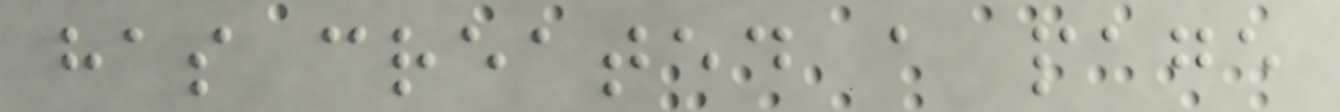has created a page
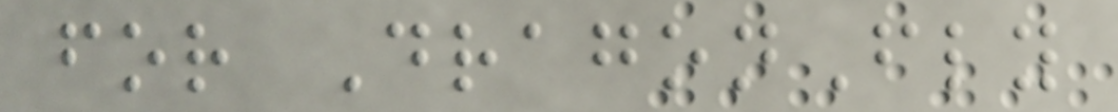for DragonFly
